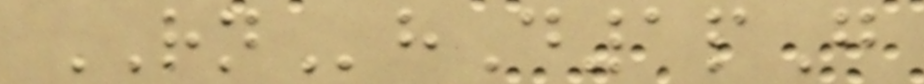RNhD1pG
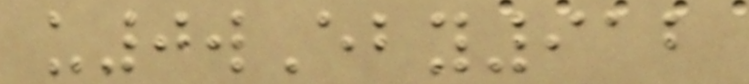u0wEby912
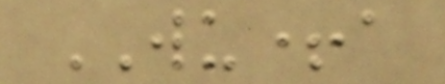WU+a
